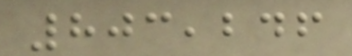803,246
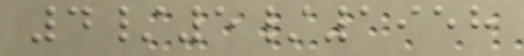4/5/1958
